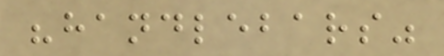"handlebars"
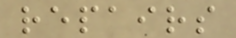repairs
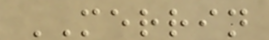MERRIN
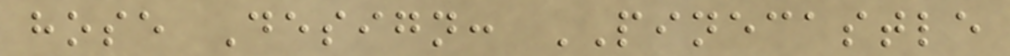hose Design: PINECASTLE
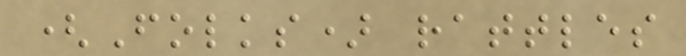(Folks) rattles
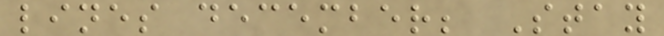lines december; Stay
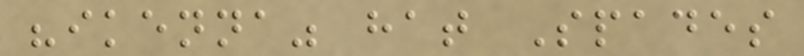"ikenna" hat Spades
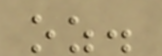oz.
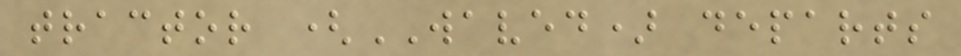tractor (WAVED) departs
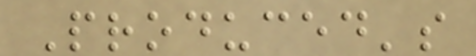Produced's
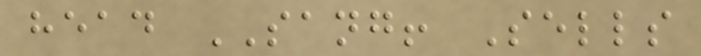head SANG! Sells
